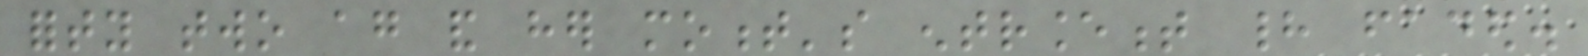forty two again and her moment's entrancement had faded.
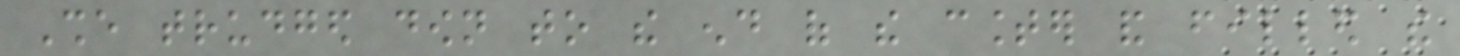She trudged down to the end of the counter and filled the
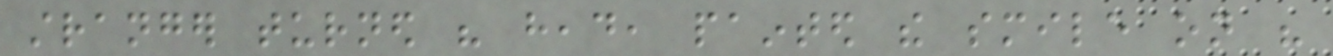stranger turned his head, painted the smile on his
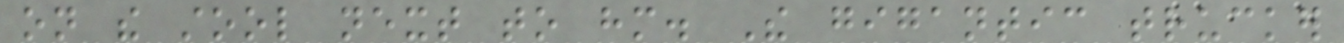on the stool next to him. The gigantic trucker
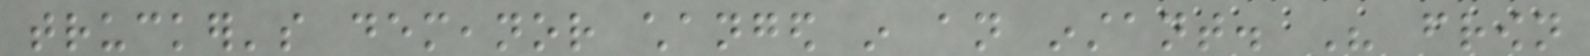trucker's demeanor changed in an instant. His frown
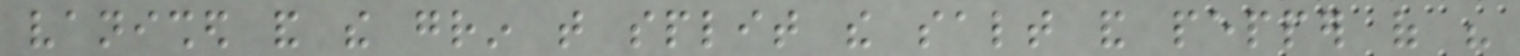vanished and the grin that split the salt and pepper of his
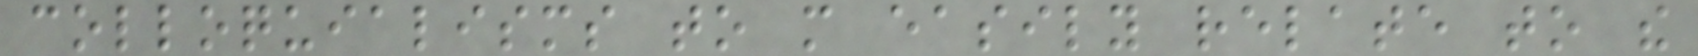colloquialisms to more easily relate to the
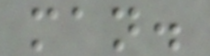man.
